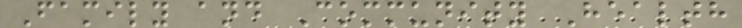Family and Community Health
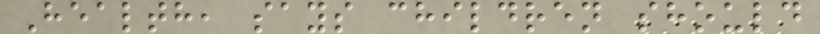Health, says children should
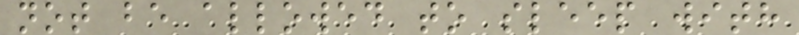not be allowed to sleep with
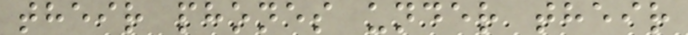their phones under their
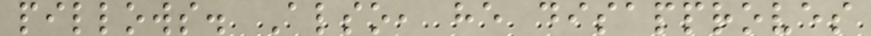pillows. Also, he disapproves
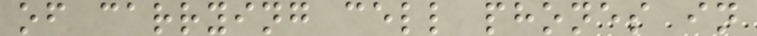of carrying cell phones in
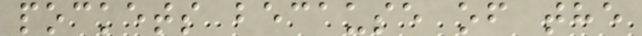pockets because of the
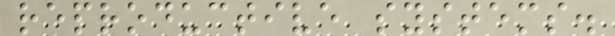reproductive systems.
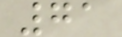71
